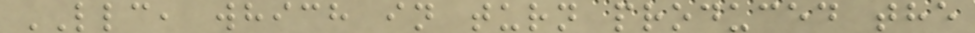LLC, which in turn produced the
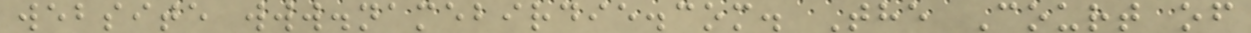website www.namebirdie.com. The Court of
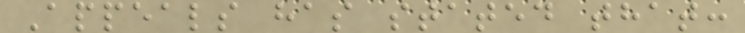Appeals has stated that:
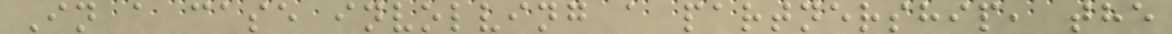In a case involving a partnership, the
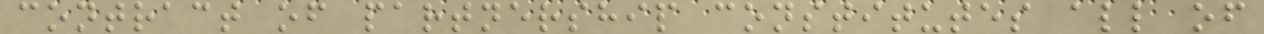contract of partnership constitutes all of
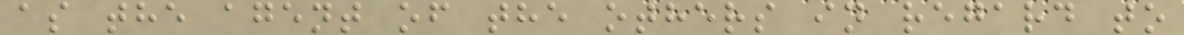as the agent of the others in regard to
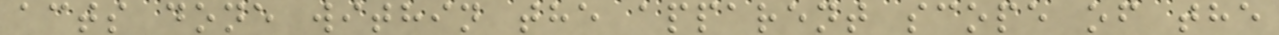acts done within the apparent scope of the
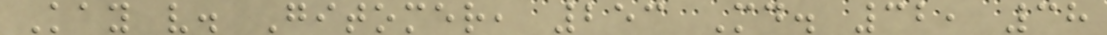Kay v. Gitomer, 253 Md. 32, 38
